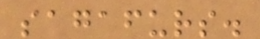sagafurs.
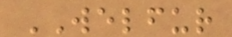WELFUR
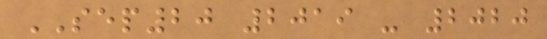SEP20 2019 - 2020
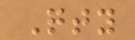Qty
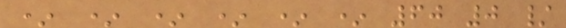* * * * * * 60 0 /
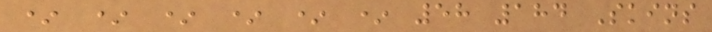* * * * * * 58 184 Skins
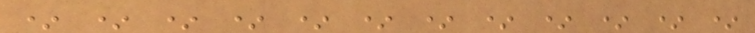* * * * * * * * * * * *
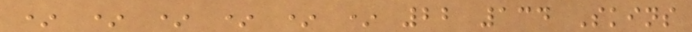* * * * * * 22 134 Skins
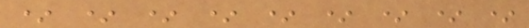* * * * * * * * *
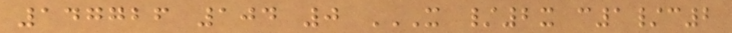147726 104 0 X /2X C1/C2
